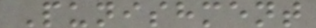Punishment
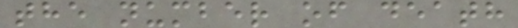the number of death
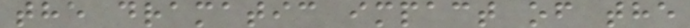the dramatic impact of the
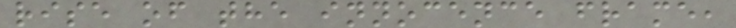rise of the innocence frame,
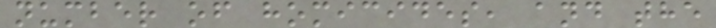number of homicides, and the
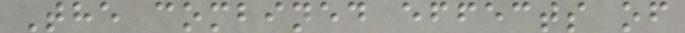The combined effects of
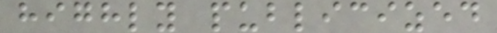highly publicized
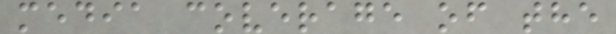media coverage of the
